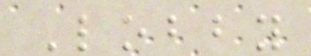Lobby
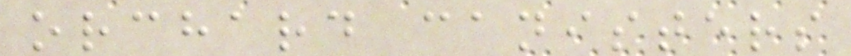orchard canisters
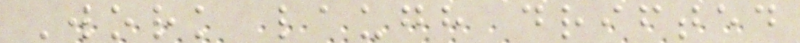Work laugh drifted
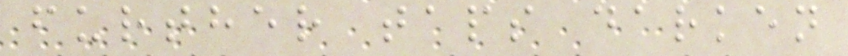further taps darken
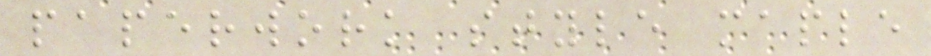paperwork style maple
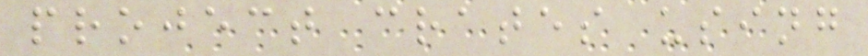project crates using
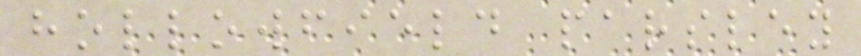hollowfield parsley
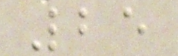25
